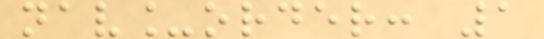nav_order: 1
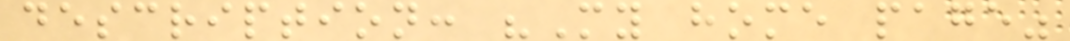description: "My home page"
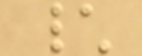\
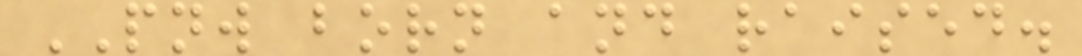PNW born and raised.
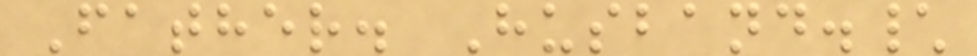Father. Husband.\
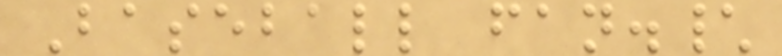Baseball fan.\
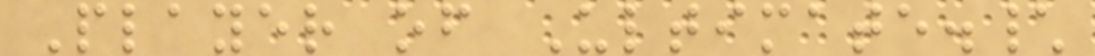Player of Ultimate.\
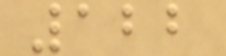122
